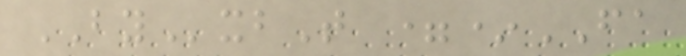BYxbT =*FA
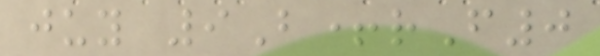juy 9B+rF0
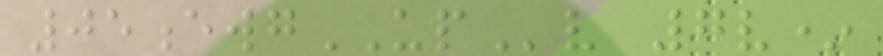05ewgUPv 7v*
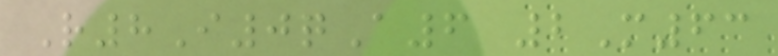R8I0qA6 2M63
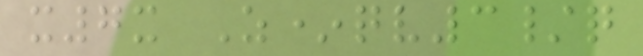x7x Z*qv3/q
